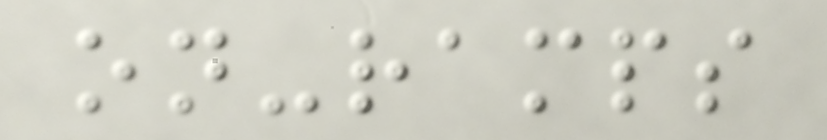on-ramps
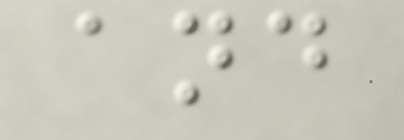and
